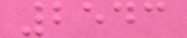2543
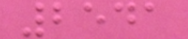2541
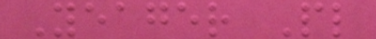Yeager Pl
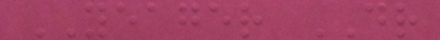YEAGER DR
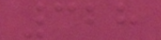328
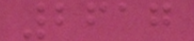2617
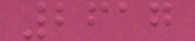2617
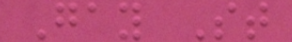Gay St
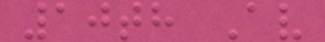10th Av
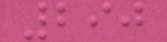290
